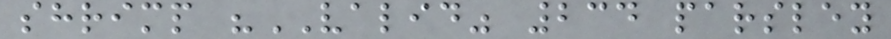shrimp "VALID" 234 parsley
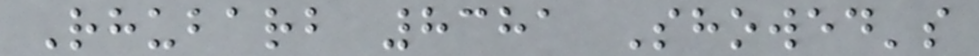Rhubarb 8381 Showed's
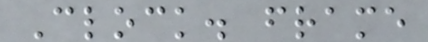Clock. frame
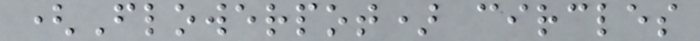(Flowerpot) circles
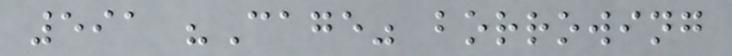591 "Cage" borrowing
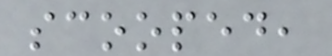scooped,
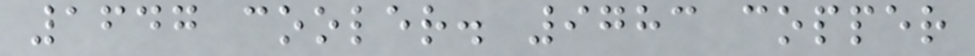1647 cooler. 9783 copper
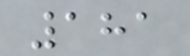181
